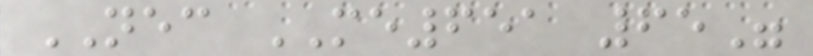NEC ME651 65"
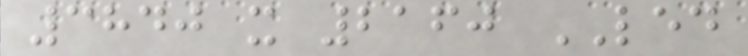3840 x 2160 LED
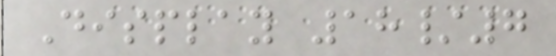Display 18/7
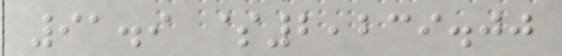91.9 $2,239.00
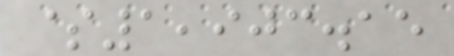$1,903.15
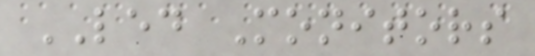LED Monitors
